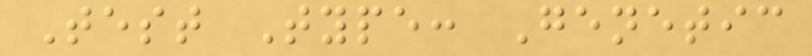Test Type: Genetic
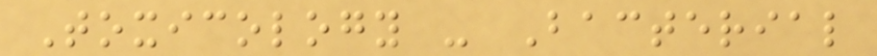Toxicology - Bacterial
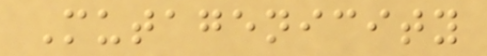Mutagenicity
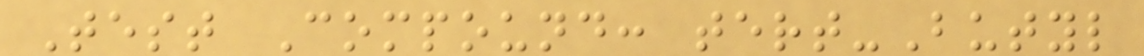Test Compound: tert-Butyl
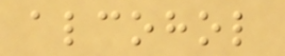alcohol
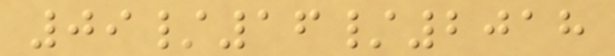09/16/2018
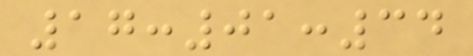17:01:34
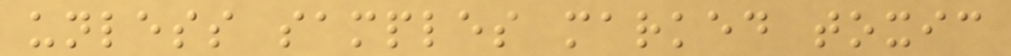unless samples marked toxic
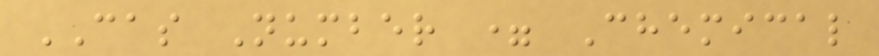CAS Number = Chemical
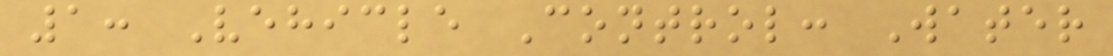1: Vehicle Control: Water
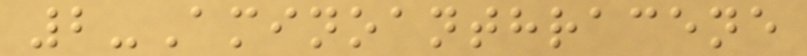2-Aminoanthracene
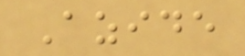Azide
